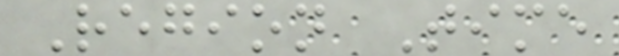Region Time
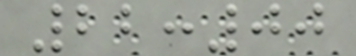22:00
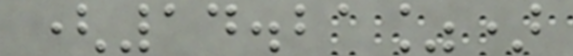(14.21%)
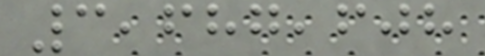3,687,608
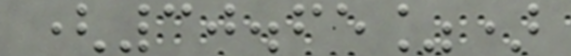(30.65%)
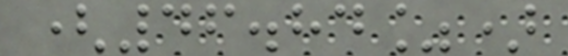(46.84%)
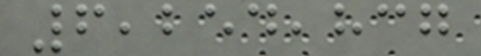6,254,837
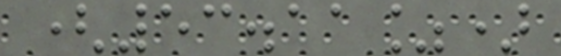(53.11%)
